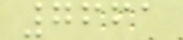7661
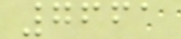7661
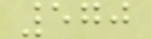570
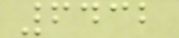6432
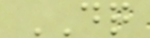DQ
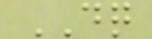DQ
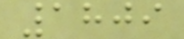1809
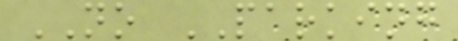NO PARKING
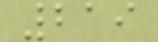219
